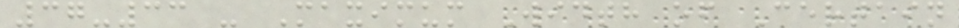37-33 - Maximum Width of Certain
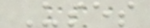Uses
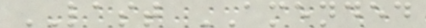LAST AMENDED
